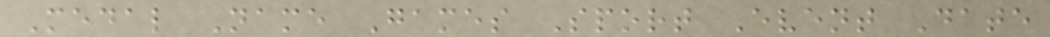Medal Name Games Sport Event Date
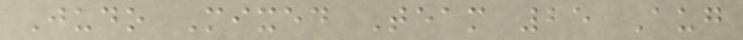Judo Mixed Team 25 Aug
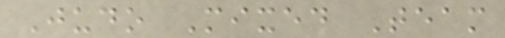Judo Mixed Team
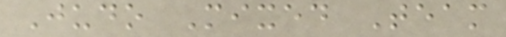Judo Mixed Team
